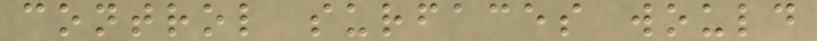control surfaces would
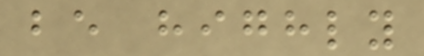be highly
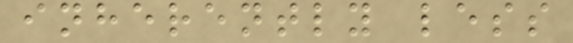inherently less
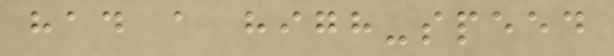had a high-speed
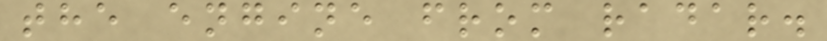the engine from radar.
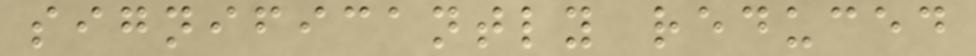significantly reduced
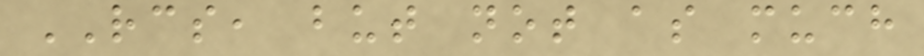RCS, but not as much
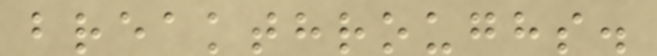breakthroughs.
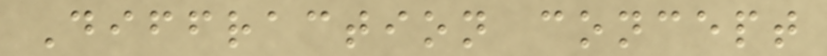Diffraction concept
